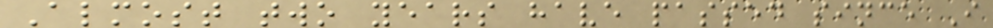Almost two years have passed since I
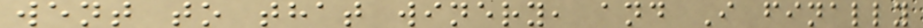went to that winery, and I finally
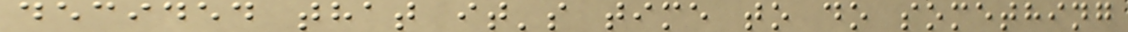decided that it's time to do something
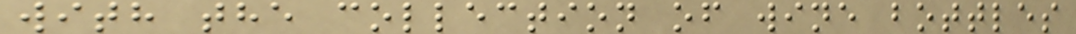with the collection of wine bottles
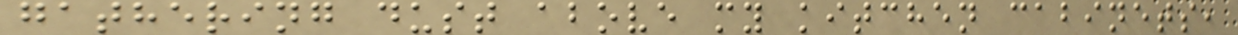gathering dust above my kitchen cabinets,
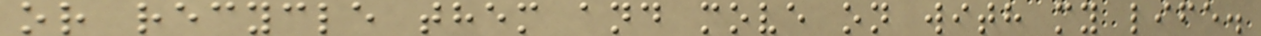or recycle them and move on with my life.
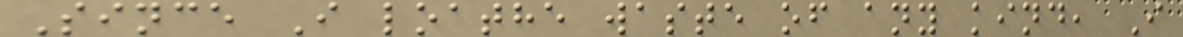Since I loathe waste of any kind, I
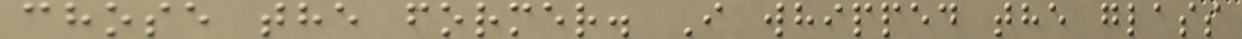chose the former. I whipped the glass
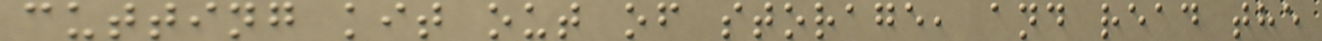cutting kit out of storage, and read the
